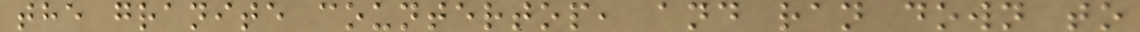the granite countertop, and ran down to
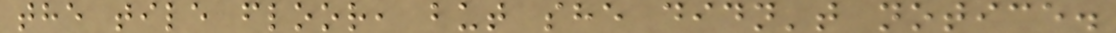the tile floor, but she didn't notice.
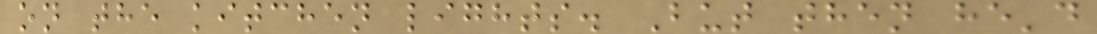on the kitchen lights. But then he'd
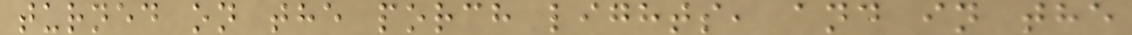turned on the porch lights, and in the
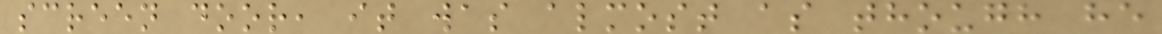screen door, it was almost as though he
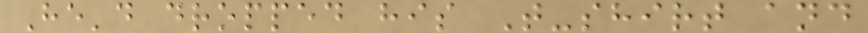He'd dropped his T-shirt and
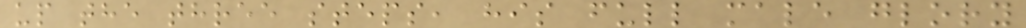up the three steps, his full male glory
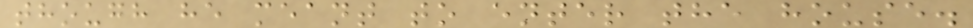though he meant to enter the house.
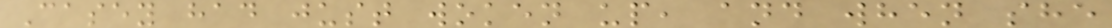Casey had just woken up, and when she
